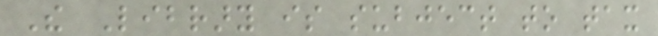The Library is subject to tax
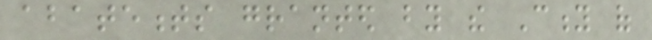abatements granted by the City of
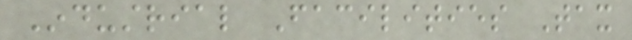Industrial Facilities Tax
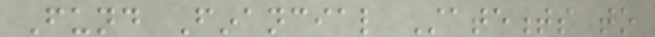Fund Financial Statements to
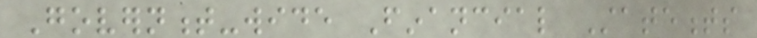Government-wide Financial Statements
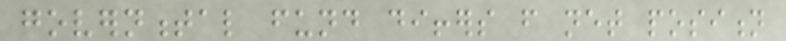governmental fund differs from net position
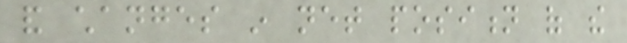and changes in net position of the
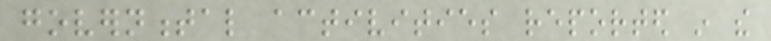governmental activities reported in the
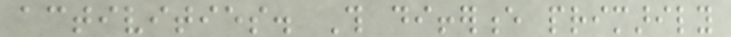activities. This difference primarily
